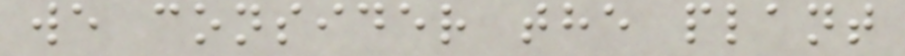we consider the plant
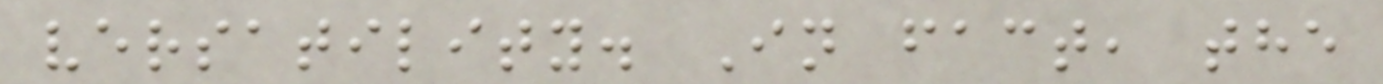versatility. In fact, the
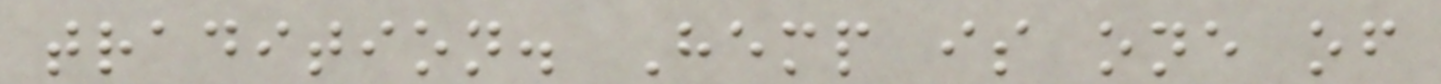tradition. Hemp is one of
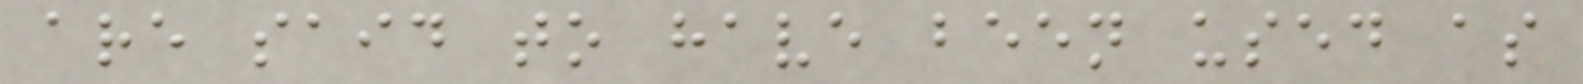are said to have been used as
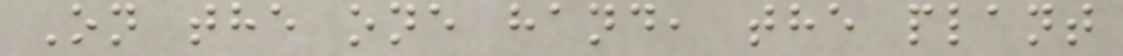On the one hand, the plant
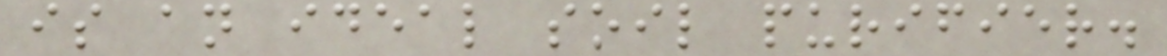is an ideal soil purifier.
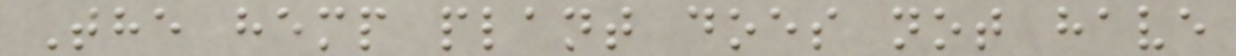The hemp plant does not have
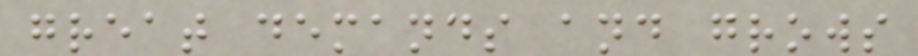great demands and grows
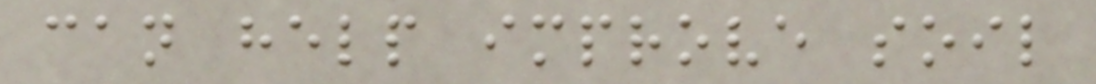can help improve soil
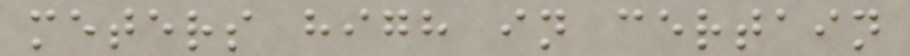meters high in certain
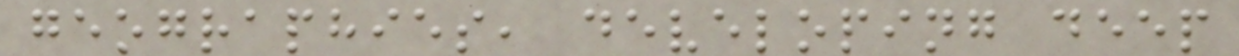geographies, developing deep
